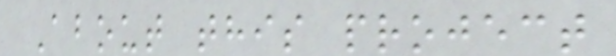About this project
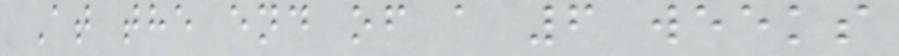At the end of a 6 weeks
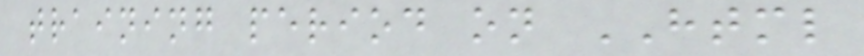training period on HTML
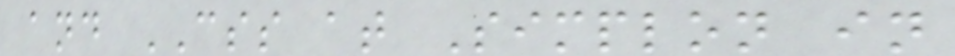and CSS at Simplon in
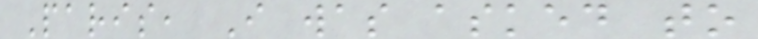Paris, I was asked to
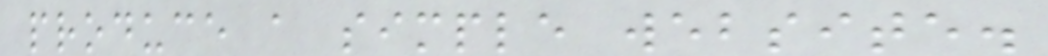produce a simple website.
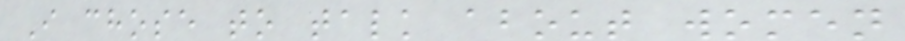I chose to talk about women
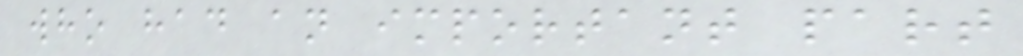who had an important part
